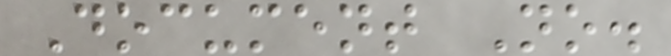Document No.
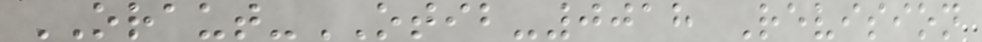ORAUT-OTIB-0018 Revision
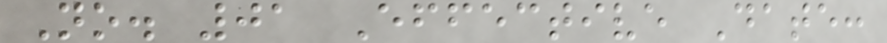No. 01 Effective Date:
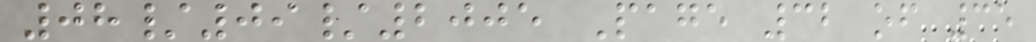08/09/2005 Page 32 of 35
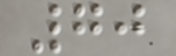70
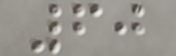60
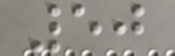50
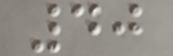40
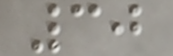30
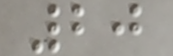20
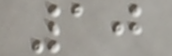10
